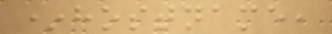*hostname,
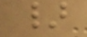}
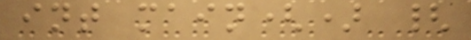int main() {
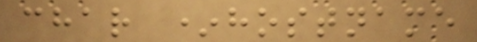char *hostname
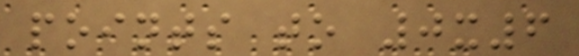points to 0x6
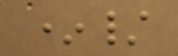*/
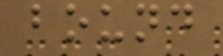bound
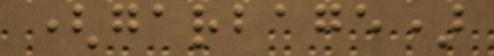(garbage)
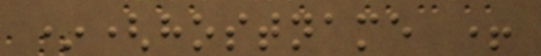*(hostname +
